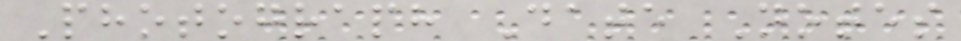Photograph Date Notes
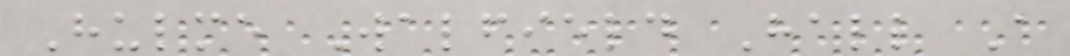Hulme Walfield Hall A
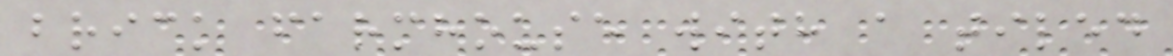brick farmhouse with a tiled
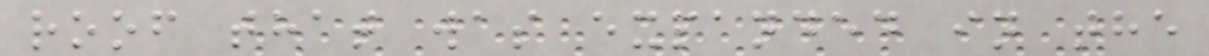roof that was expanded in the
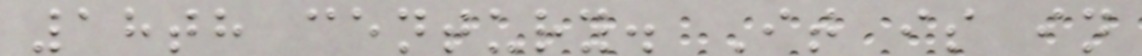18th century. It is in
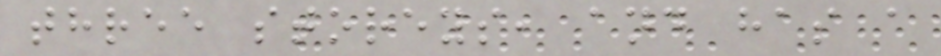three storeys, and has a
